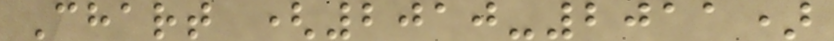Chart (2010-2011)
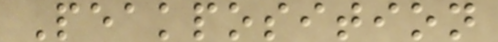Peakposition
